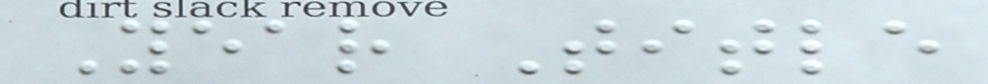Year Title
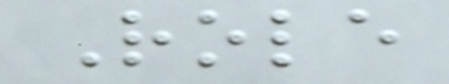Role
